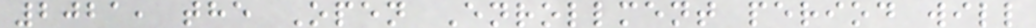2021, the Open Enrollment period will
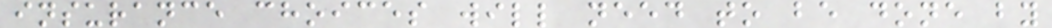insurance choices will need to be done by
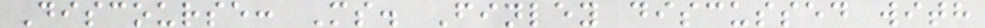Discourse: Ms. Finley discussed with
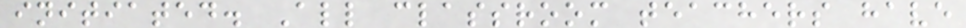initiated. All classroom teachers have
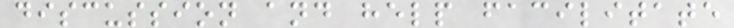discussion and help facilitate
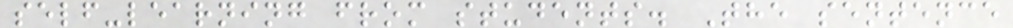self-learning from students. The sentence
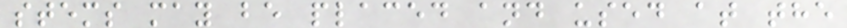stems may be placed and used at the
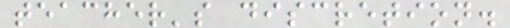teacher's discretion.
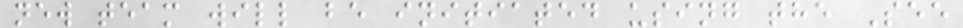new team will be initiated using the See
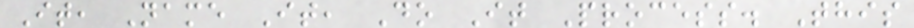It, Name It, Do It Process. This
